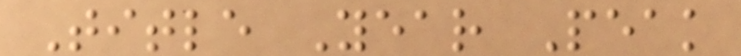Title Year Peak
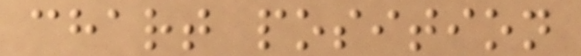chart position
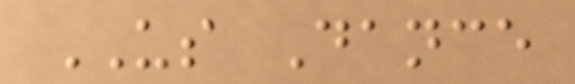US Dance
